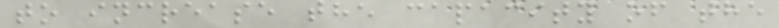to increase the capacity of the
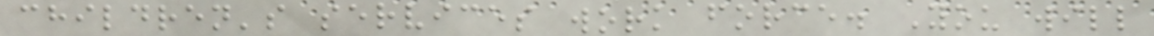children's services work force. You will
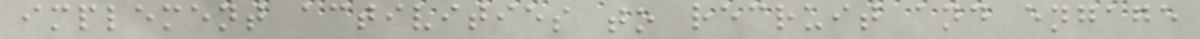implement activities to recruit and engage
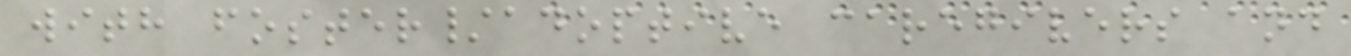with foster/adoptive caregivers and
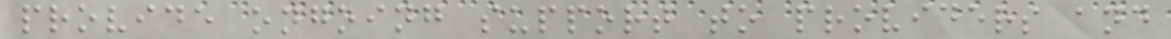provide ongoing support to providers and
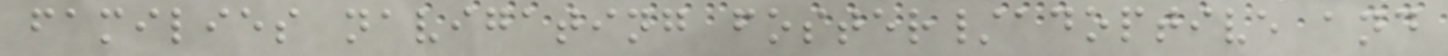families navigating foster/adoptive and
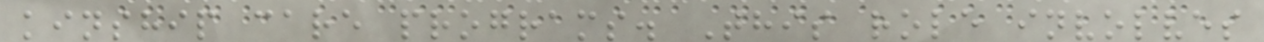kinship care programs. This role involves
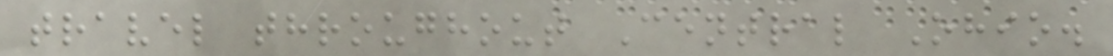travel throughout Central Ohio.
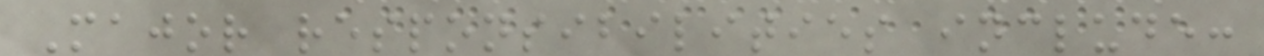Major responsibilities include:
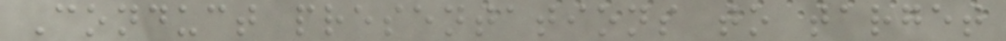Conduct presentations to target
